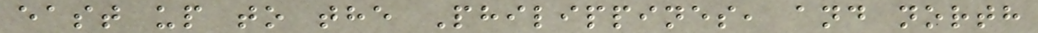east up to the Philippines, and north
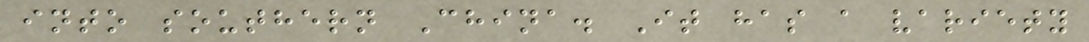into southern China. It has a variety
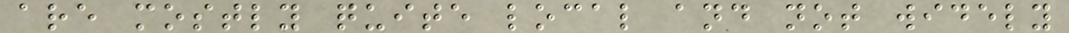are mostly quite local and not widely
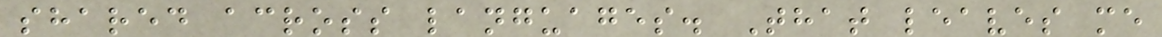shared across languages. That leaves me
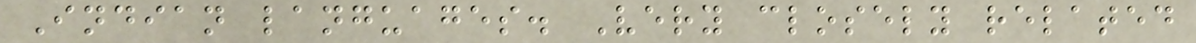Indian languages. Very closely related
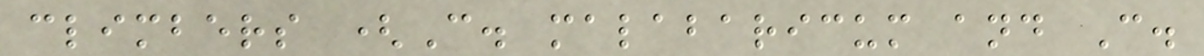climbers (C. malabaricum and C.
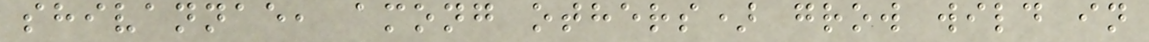shivannae, among others) grow wild in
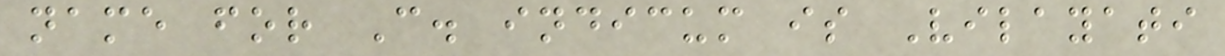name for C. indicum is Vilayati
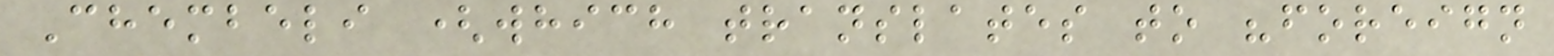Chembeli (which translates to "foreign
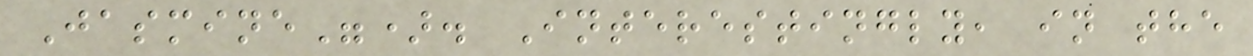Jasmine"). Interestingly, in the
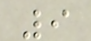9
